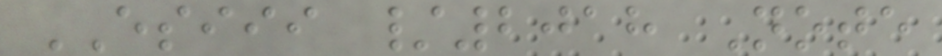ESIII /2018 Note
